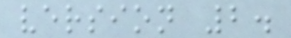version 2.
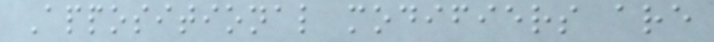Appositional modifiers are
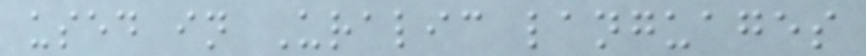used in Uralic languages
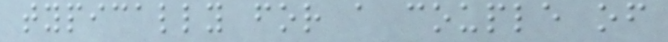typically for a couple of
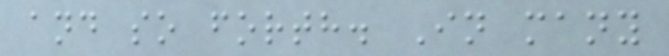and so forth. In many
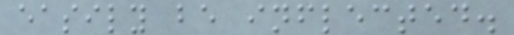easily be inflected.
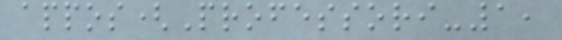appos(Professori-1,
